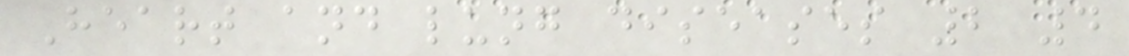Heart and lung diseases 2 4
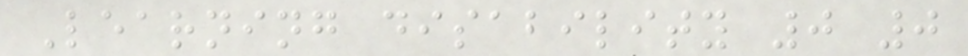Learning disability 0 0
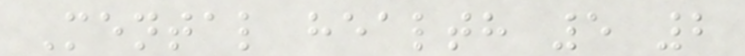Mental health 5 2
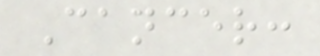Cancer:
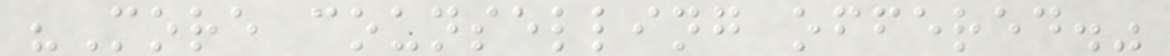"More counselling offered."
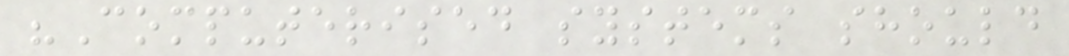"Computerised systems should
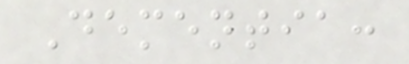Dementia:
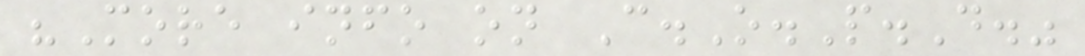"More info on C.O.P.D."
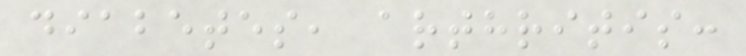diabetes, arthritis:
